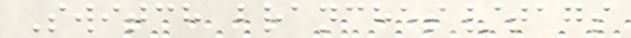Switch branches/tags
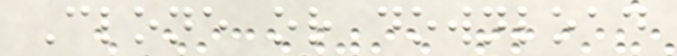Clone or download
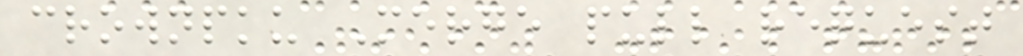crownpku Merge pull request
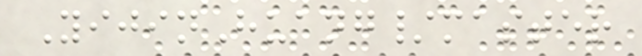YijinHuang/master
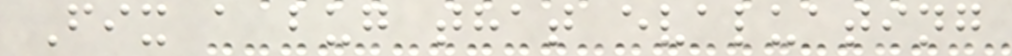Fix a bug that evaluating
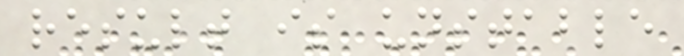result is unstable
